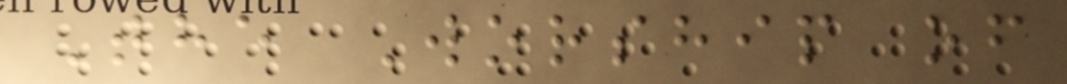The Worship of
